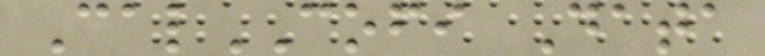CalCOFI Data
